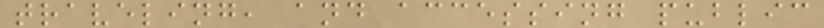traveling, and accessing public
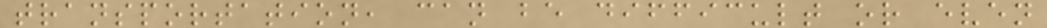transportation, can be difficult or even
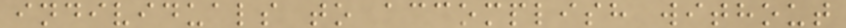individuals to accomplish without
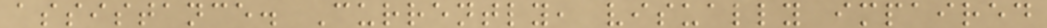assistance. Currently, visually impaired
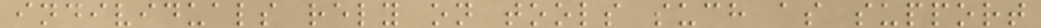individuals rely on tools such as support
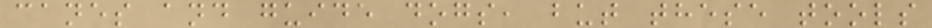canes and guide dogs, but these tools
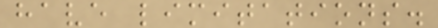have limitations.
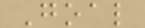Goal
